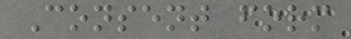Consent form
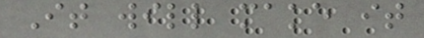It will make it
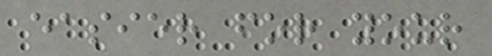easier for your
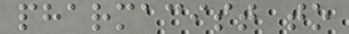pharmacist to
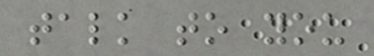talk to you
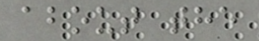about the
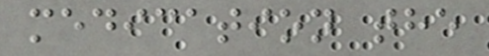medication the
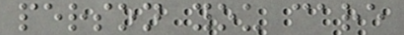person you care
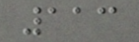113
